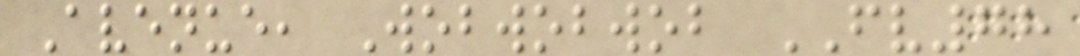Avenue, Wobwobwob FV78
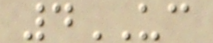4UC
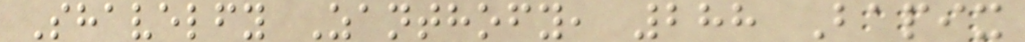Shavelfy Zanthofy, 288 Bapix
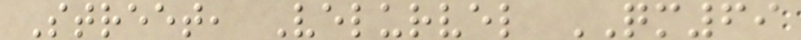Street, Velurvel QM69
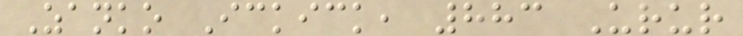Zanko Ickick, 883 Urur
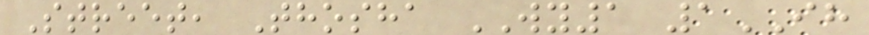Street, Thosha WY1 1IH
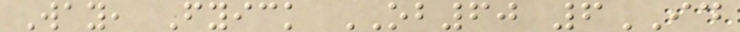Way, Fyick OB60 6ID
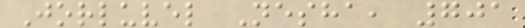Jorluvel Nesha, 701
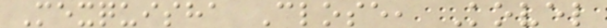Mexquisha Close, Kovel
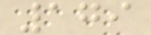179
